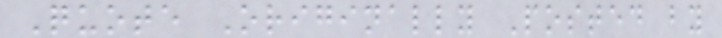Quote Originally Posted by
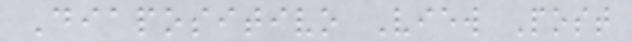Diapositivo View Post
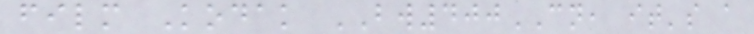film Kodak BW400CN, it's a
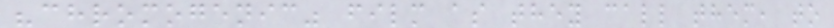"chromogenic" film as they call them, to
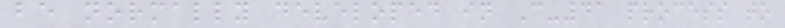be normally developed in C-41 process to
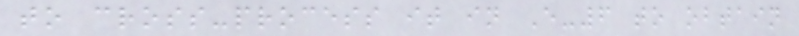to cross-process it in E-6 to obtain
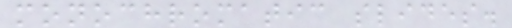monochromatic slides.
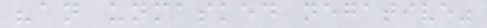"an unmasked negative"
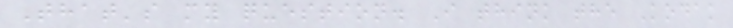That's my question. I think the Kodak
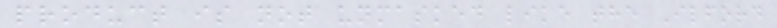product is not unmasked like the Ilford
